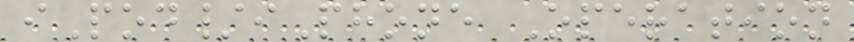iPod/iPhone Operation
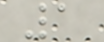1
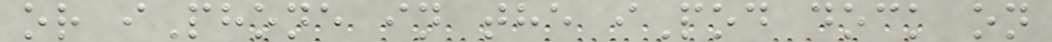or iPhone in the iPod dock on
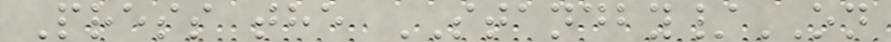Press the STANDBY/ON
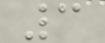3
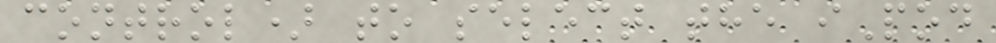control) to select the iPod
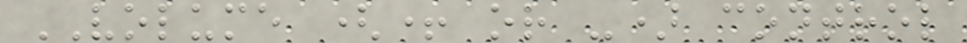VOLUME (+ or -) control
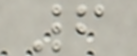6
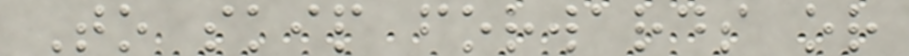To skip forwards or
